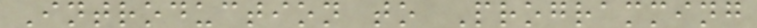Introduction to Programming
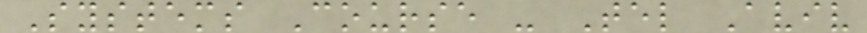Systems Course - Tel Aviv
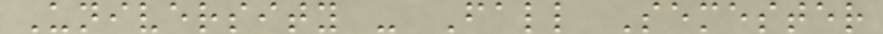University - Fall Semester
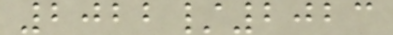2022/2023
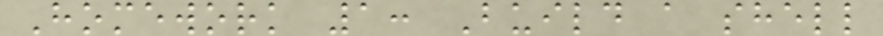Homework 1: Build a shell
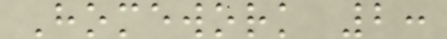Homework 2:
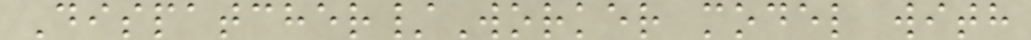Dispatcher/Worker model with
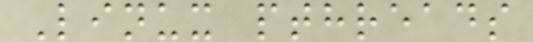Linux pthreads
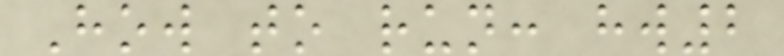How to run: hw2
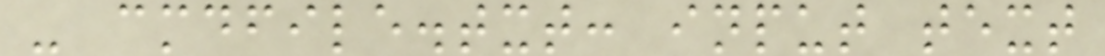- cmdfile.txt: input text
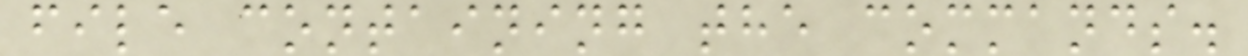file containing the commands.
